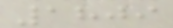1809
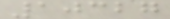10327
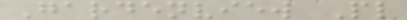Gardenview Pl
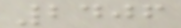2406
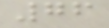76
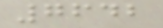7642
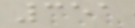351
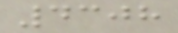4308
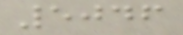5046
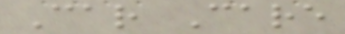Car Care
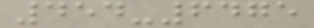454-6475
